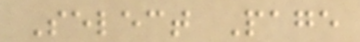Select Page
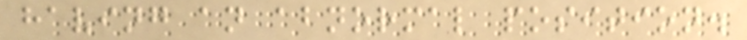having an abnormal position.
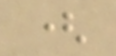(
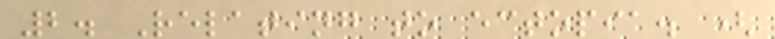2. Relating to ectopia. (
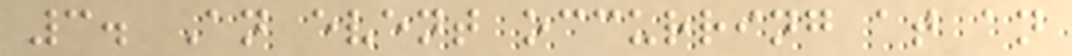3. An event occurring at an
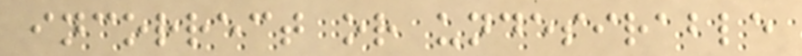incorrect or undesirable
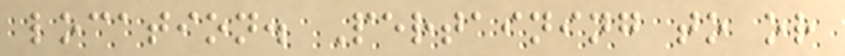location. Pertaining to or
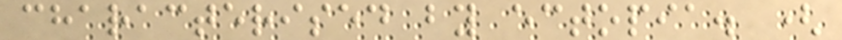characterised by ectopia. (
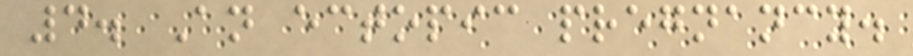4. An ectopic pregnancy.
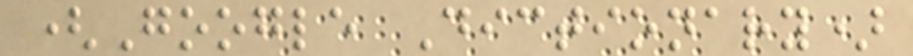(Google Dictionary)
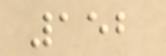152
